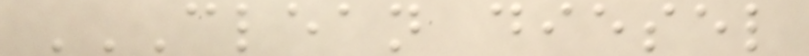CLEAN DIESEL
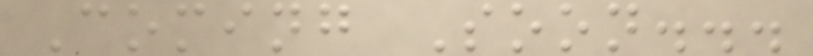Coming Soon...
